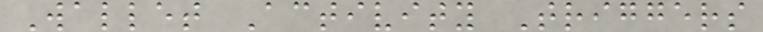Wallet Activity Triggers
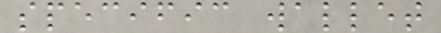specific wallet
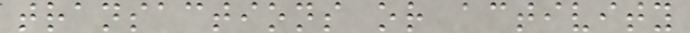transactions or activity
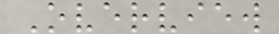Overview
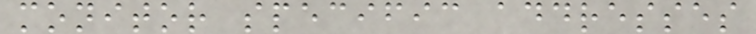monitor specific addresses
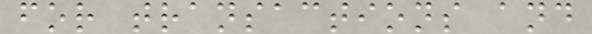for transactions and
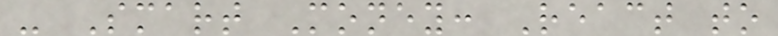- Smart Money: React to
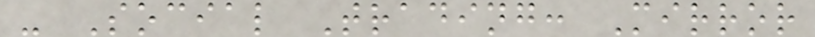- Social Trading: Mirror
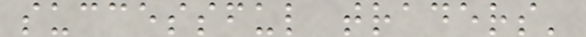successful traders'
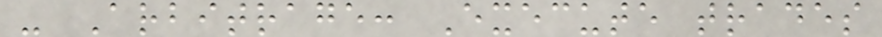- Arbitrage: Execute trades
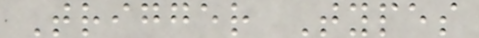Trigger Types
